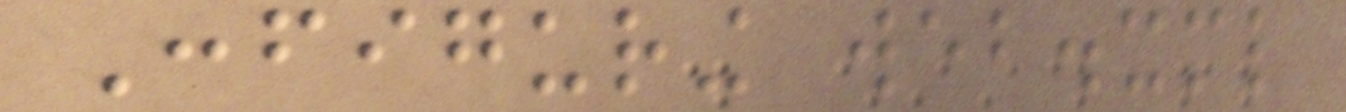Configuring web.xml
